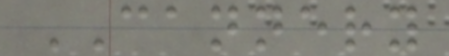CANNERY
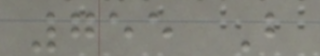755 B
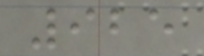925
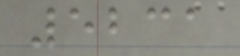5231
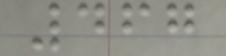467
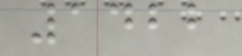1422
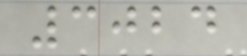3024
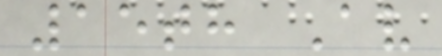15th Av
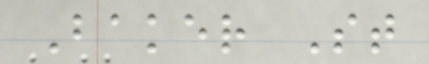Baker St
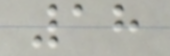18
